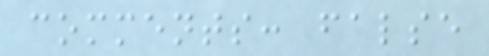comments: false
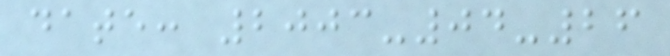date: 2003-04-26
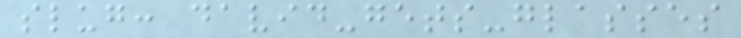slug: david-gets-glasses
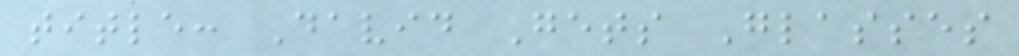title: David Gets Glasses
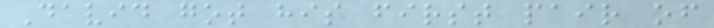David got his first pair of
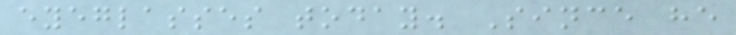eyeglasses today. Since he
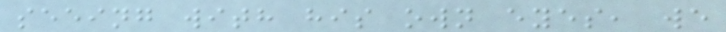seeing with his own eyes, we
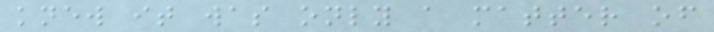knew it was only a matter of
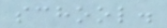school.
